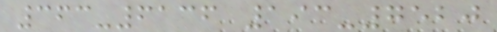363-6136 193-7520
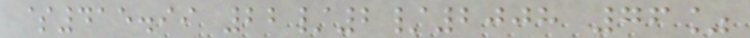$415.99 22/2/2008 76%
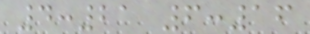4:21 6:16
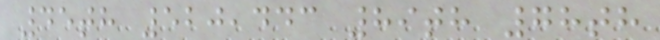45th 520,443 89th 78th
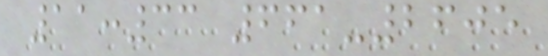11:33 661-2605
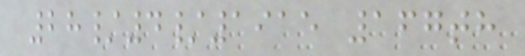28/4/1915 167th
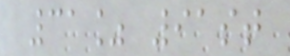31% 91st
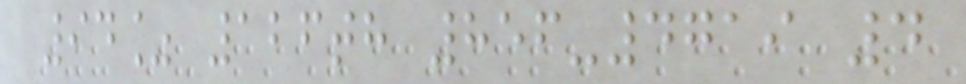94% 126th 856-4719 4
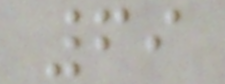69
